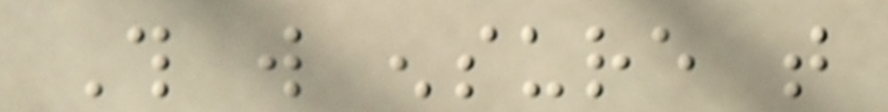This will ensure that
